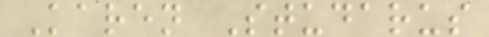Karen Studarus
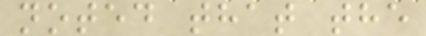noted that the
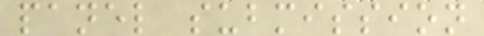panel submission
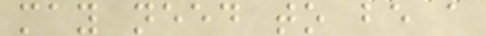may need to be a
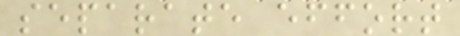separate effort
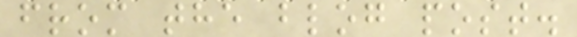from the blog post.
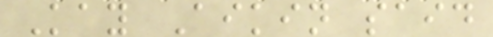Kay Aikin said
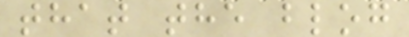that the blog
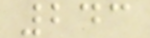243
